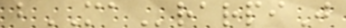bMArarpiJ
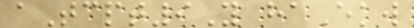aTcpt9Y haEkw
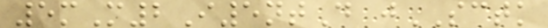5mM2I5ntD jSCTK
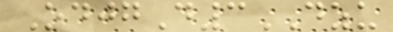OdjgD3DZU
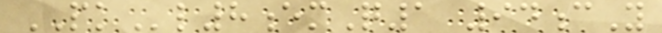PKl8emQ1 94cY
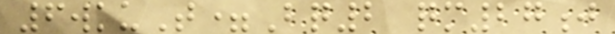6wkuT=Bq2 qm27j
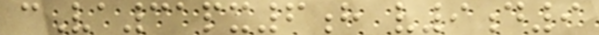cVa31px6h v9d9
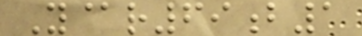Y@r69b1
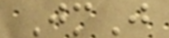JmJ
